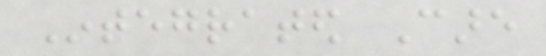Integrated Care
